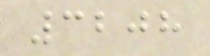3208
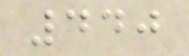440
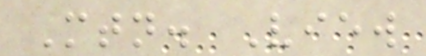Mtn. View
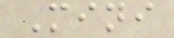Mini
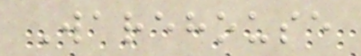Warehouse
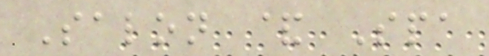Salon & Spa
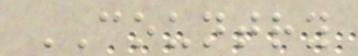COUNTRY
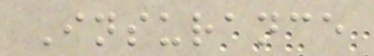Insurance
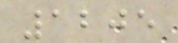1205
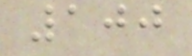100
